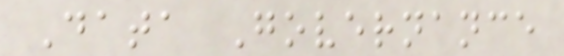Data Governance
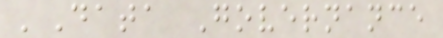'Data Governance
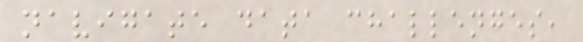navigate data challenges,
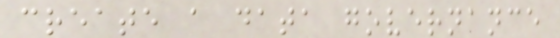create a data governance
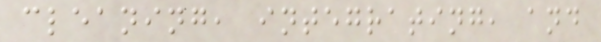cleaning, integrating, and
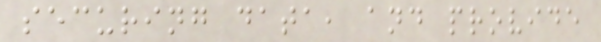securing data, and provide
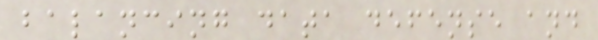balancing data defense and
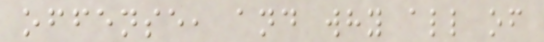offense, and why all of
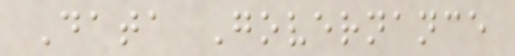Data Governance
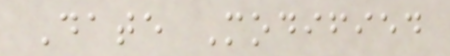Date Modified
